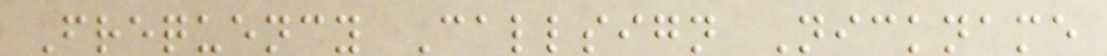Frequency Callsign Nickname
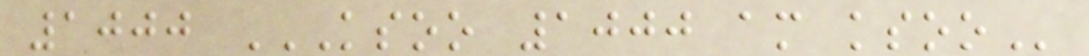1000 KSOO 1000 AM KSOO
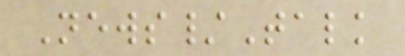News/Talk
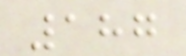187
